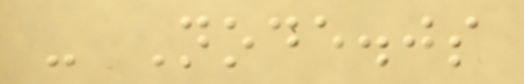- Node.js
